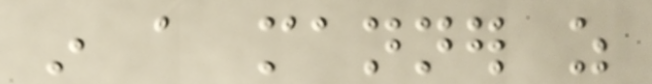in a manner as
